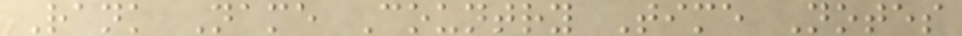Rank Name Country Time Notes
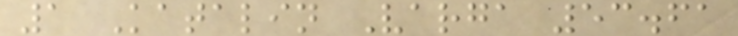1 Katalin Varga 53.61
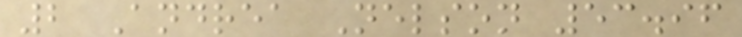2 Andrea Nelson 53.96
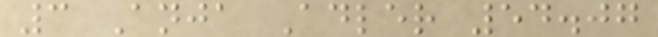3 Anja Adler 54.07
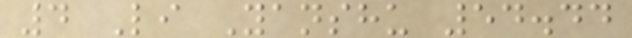4 Li Yanshu 54.44
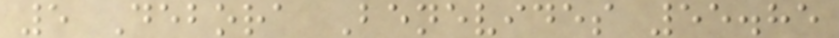5 Debora Benevides 55.85
